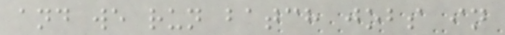and we run batch jobs in
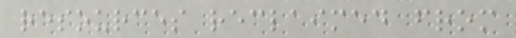resources reclaimed from
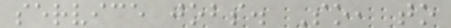service jobs. So, to
